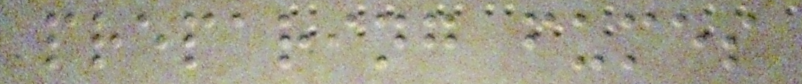preparing fumes
